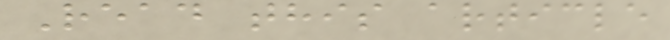Read this article
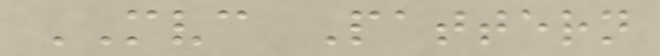MVC Pattern
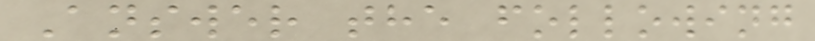Answer the following
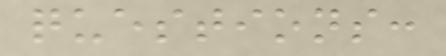questions:
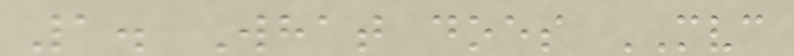1. What does MVC
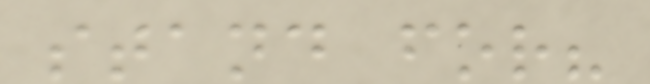stand for?
